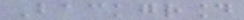Background
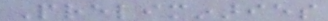Preliminaries
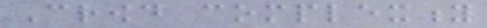Crowd complexity
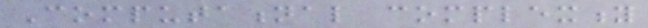Computational complexity
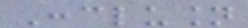Conclusion
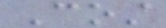Cost
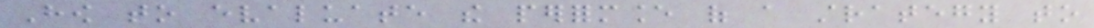How to evaluate the performance of a strategy to
